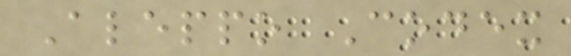Aleppo Codex
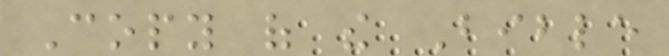Copy of the Bible
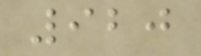920
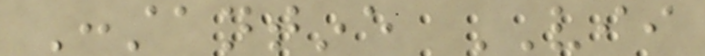Constantine VII
